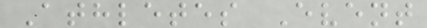Athletes Event
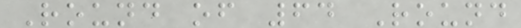Round of 64 Round
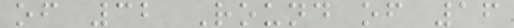of 32 Round of 16
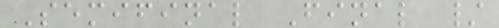Semifinal Final /
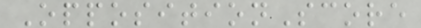OppositionScore
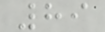89
